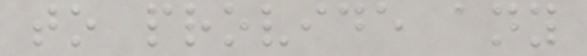to provide any
